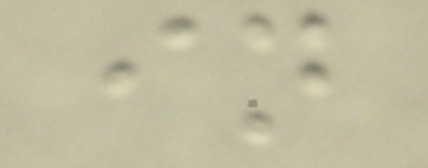in
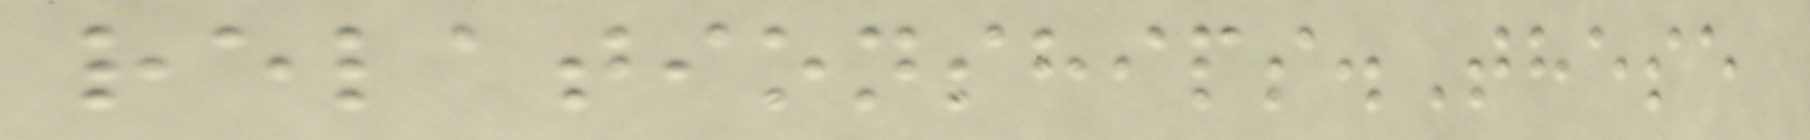relationships.These
